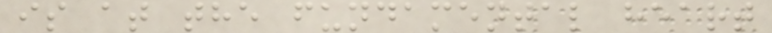is at the fundamental heart
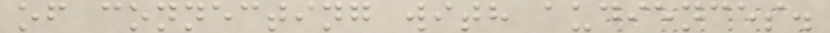of connecting with audiences.
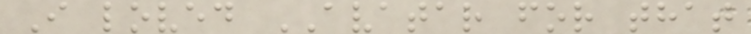I loved AVATAR for that
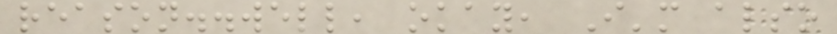reason..well, okay, I'm also
